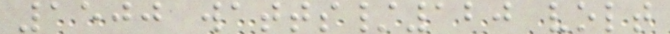1500 watts/120 volt
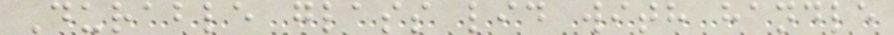Durable glass lid with handle
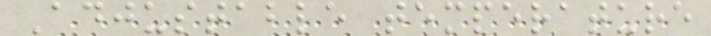Adjustable temperature
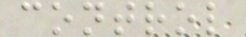control
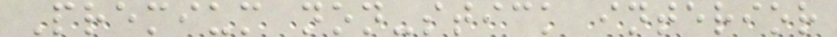Premium non-stick interior
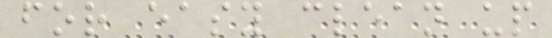for easy clean up
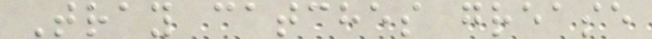Tray catches grease
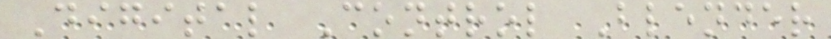Digital Control Blender
